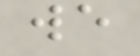we
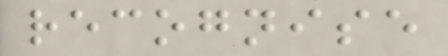recognise
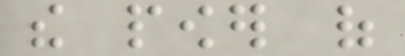the power of
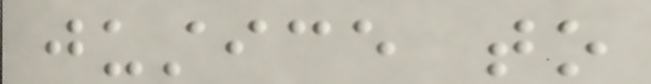justice to
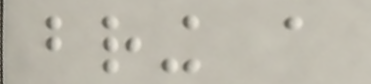bring a
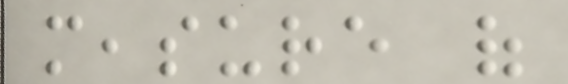measure of
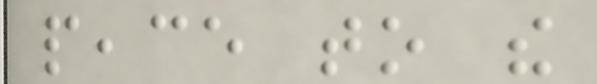peace to the
